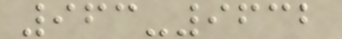963-9632
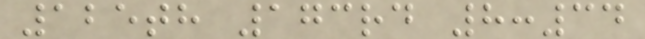125th 173rd 8:34
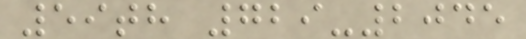59th 729-2045
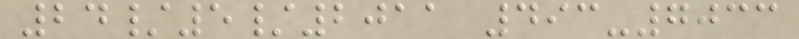24/5/2011 493-7033
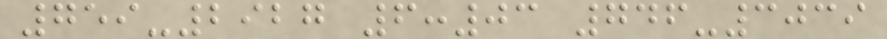759-2927 6:03 746-3039
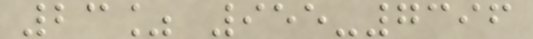23% 955-7396
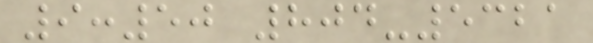9:50 804-5321
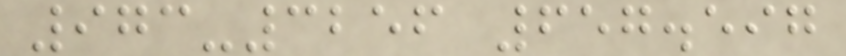973-3256 657.597
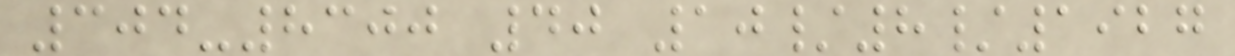304-8300 40 10/8/1927
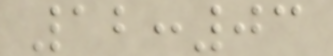12:03
